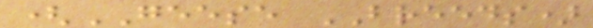(GEESE BREEDS)
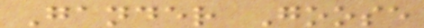Gander Goose
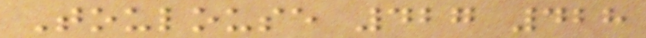Toulouse 427 428
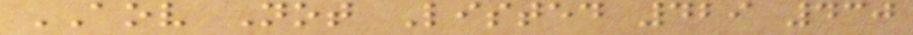AOV Not Listed 429 430
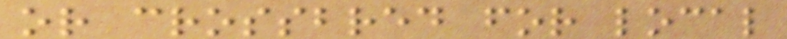or crossbred for local
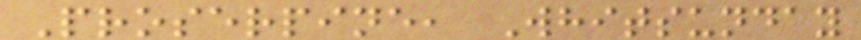Proserpine, Whitsunday
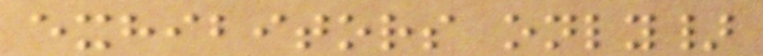exhibitors only}
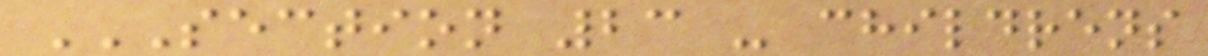SECTION 23 - CHILDRENS
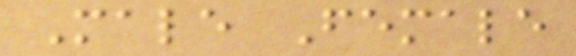Male Female
